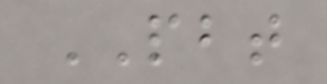PBT
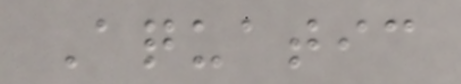Aquatic
